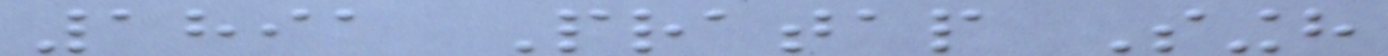1891 Pratap Singh
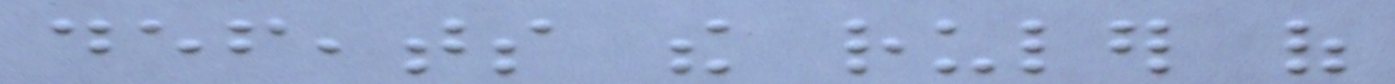defeats the ruler of
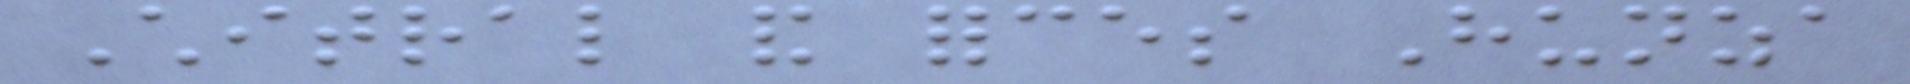Chitral and forces Hunza
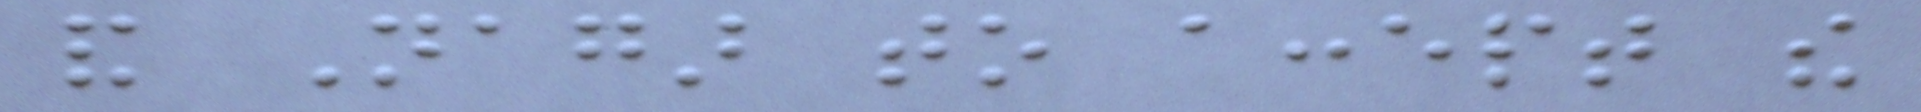and Nagar to accept the
